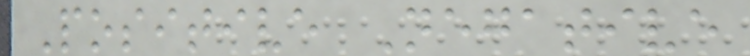Positive Negative
